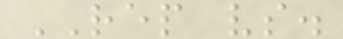REP vs.
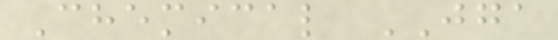Chemical JGA
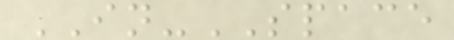IN-SPACE
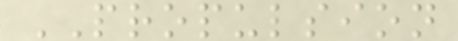PROPULSION
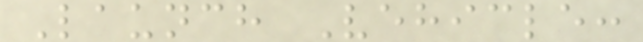Launch Vehicle:
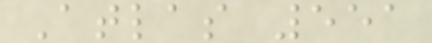Atlas 551
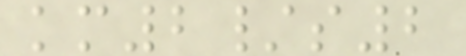km2/s2
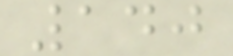140
